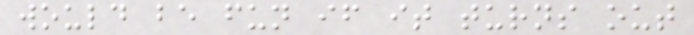would be fun if it turns out
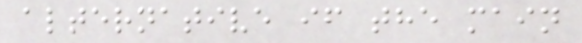alternative if the main
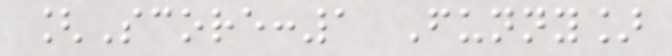[Score:1 Funny]
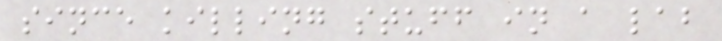since killing stuff in a lab
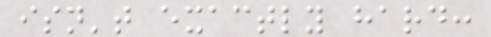isn't exactly hard:
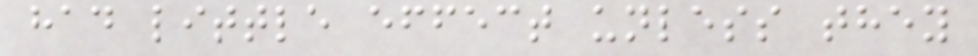had little effect unless they
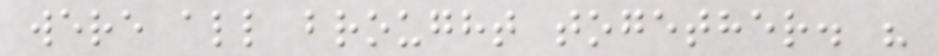were all brought together. "
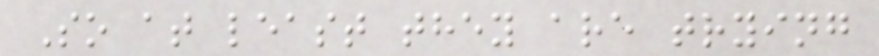So at least they are trying
